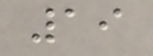19
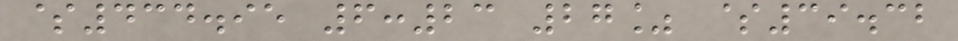$434.95 6:23 27% $39.32
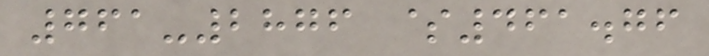761-2876 $461.76
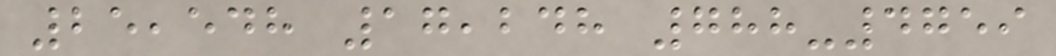25,548 17,248 788-4759
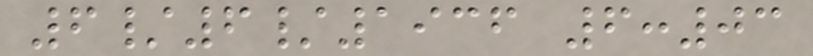6/6/1936 6:03
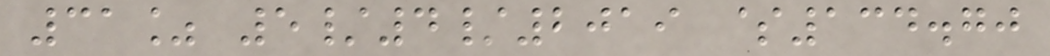31% 5/4/2019 $134.70
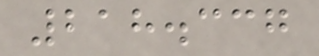218.337
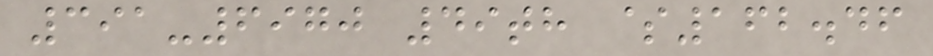391-6970 49th $162.46
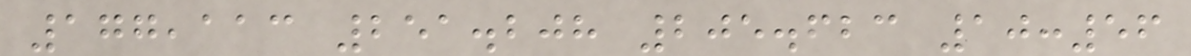177,113 251.208 205.623 10:56
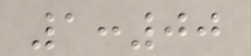1:00
